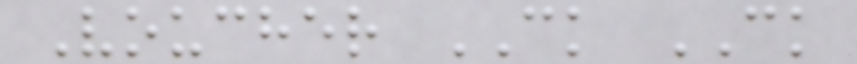Voucher CK CK
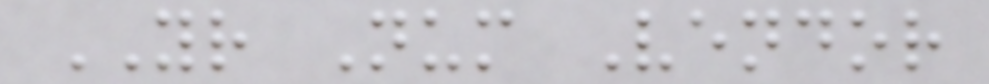YR Num Vendor
